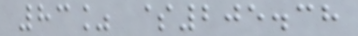83% $205.38
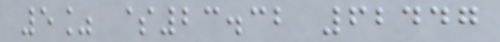5% $23.32 62447
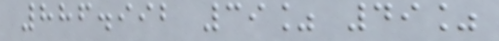886.992 39% 49%
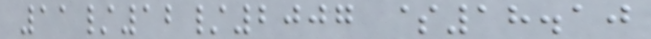11/12/2007 $18.10
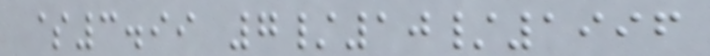$3.99 7/10/1996
